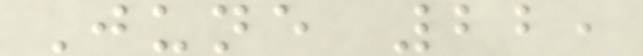June 22,
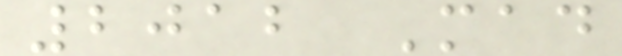2012 Mad
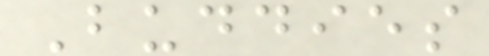Buddies
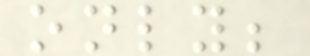only;
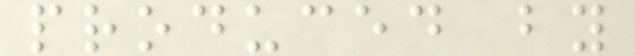produced by
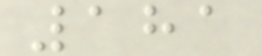181
